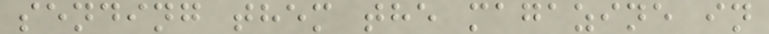sending them the magazine in
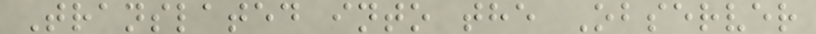Translated into the Observer
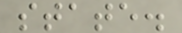state.
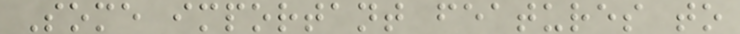Some important features to
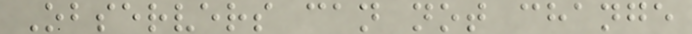Observers can not change
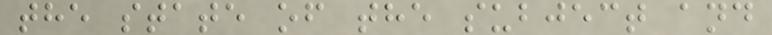the state of the subject and
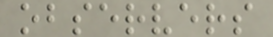observers
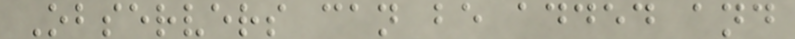Observers can be added and
